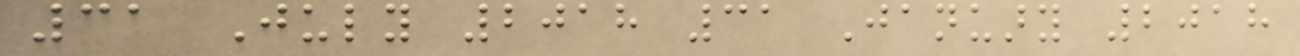31 July 2018 31 January 2018
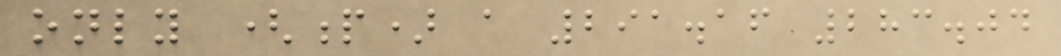only (p) a 291.16 283.04
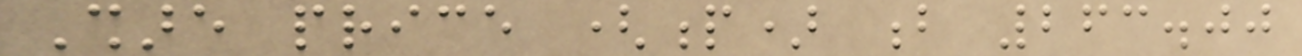Share price (p) b 263.00
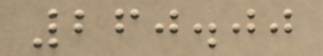260.00
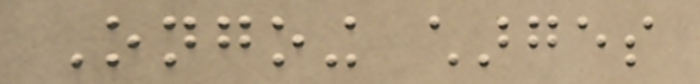Ongoing charges
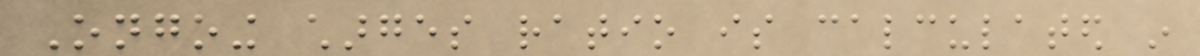Ongoing charges ratio is calculated in
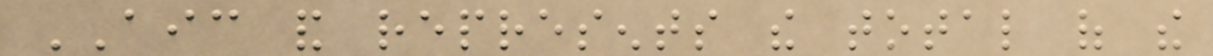AIC and represents the total of the
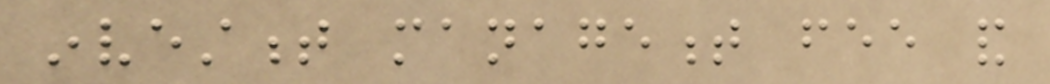investment management fee and
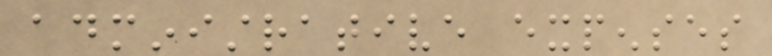administrative expenses
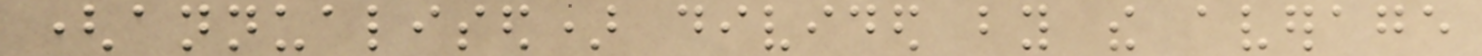(annualised) divided by the average
